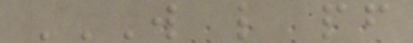W L PF
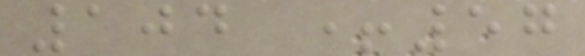104 +57
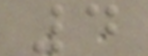4
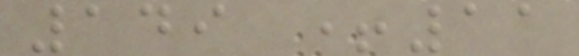149 +11
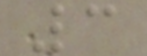3
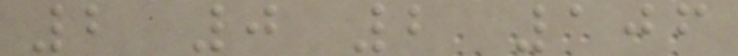2 0 2 106
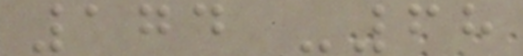174 -68
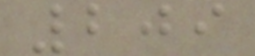209
